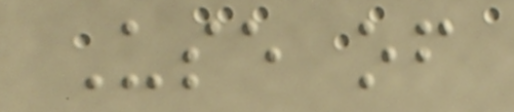Use of
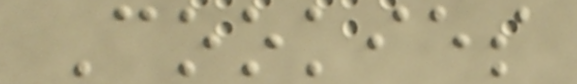Cookies
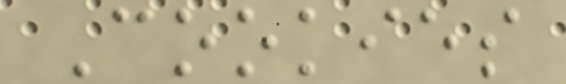Cookies
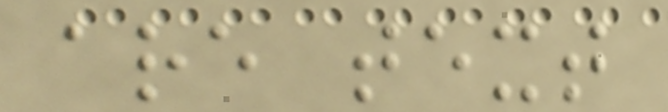are text
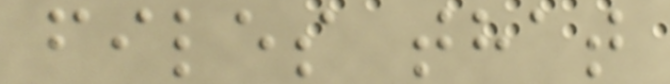files that
